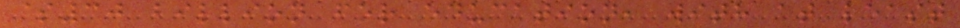$30 billion for education, with at least
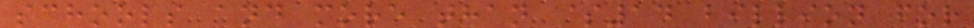schools and more than $14 billion for
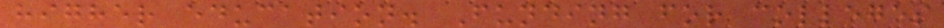higher education. Funding for colleges
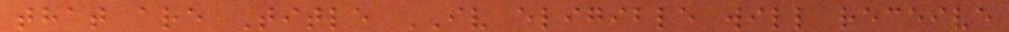that are Title IV eligible will receive
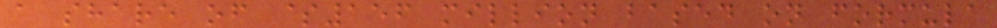a share of $156 million based on formula
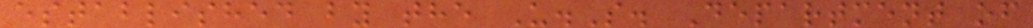established by the U.S. Department of
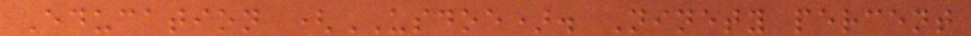Education (USDOE). Ninety percent
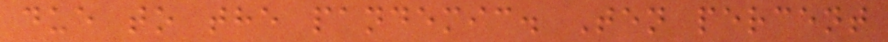due to the pandemic. Ten percent
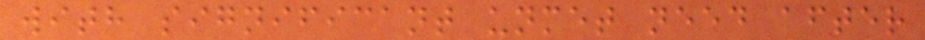with significant unmet need after
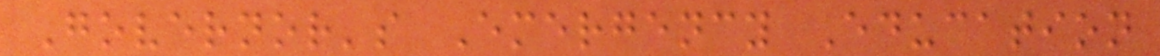Governor's Emergency Education
